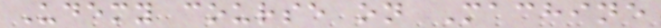Udemy course on Machine
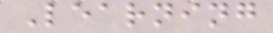Learning
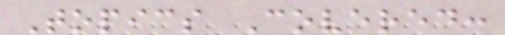Topics Covered:
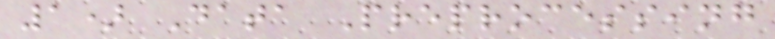1) Data Preprocessing
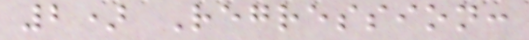2) Regression:
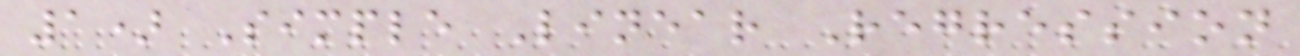1) Simple Linear Regression
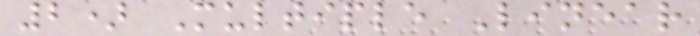2) Multiple Linear
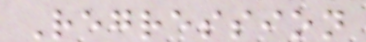Regression
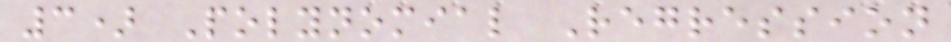3) Polynomial Regression
